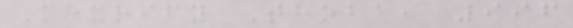Mexrify Thoba, 996
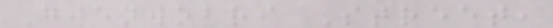Gwenwobri Street,
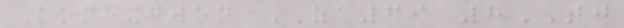Komexgwen ZA69 8TJ
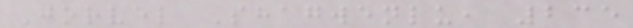Jorvel Shagwenlu, 235
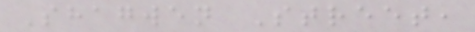Shagwen Street,
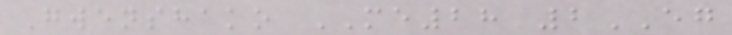Gwenshako ME28 2EG
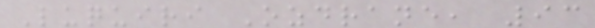Luquiri Ozdrane, 93
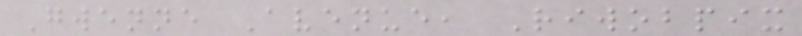Gwenne Avenue, Riwobpix
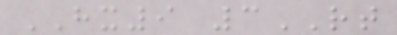HX9 3RT
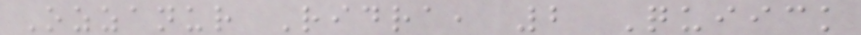Ozzanur Ridra, 2 Quiick
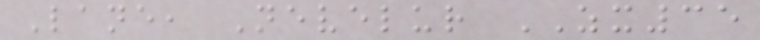Lane, Nevelur ZX35
